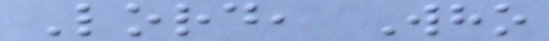Lord, Who
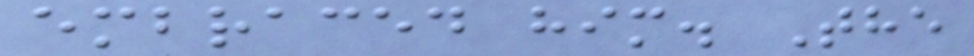embraced him. The
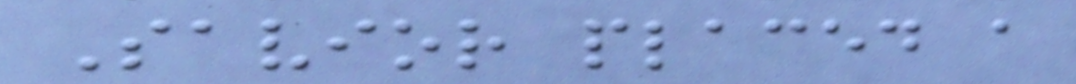Savior placed a
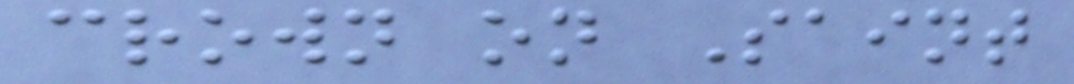crown on Saint
